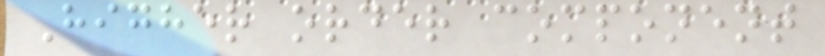Higher order component
